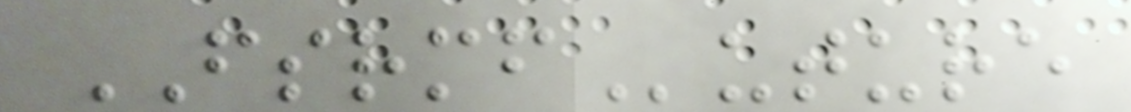FSRMFuture
